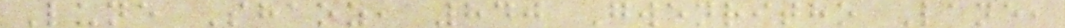Lune Shaoz, 840 Gwenritho Lane,
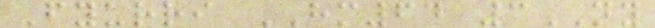Fyurri HM64 3NY
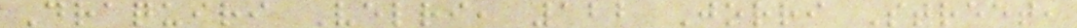Draquiri Velri, 122 Jorri Street,
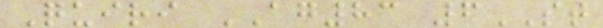Quiri AG83 6ST
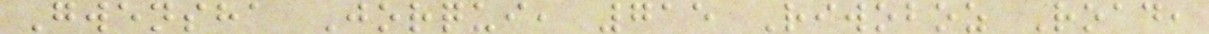Gwensha Jorqui, 715 Riwoboz Road,
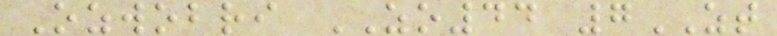Ozwobri ZO44 7ZT
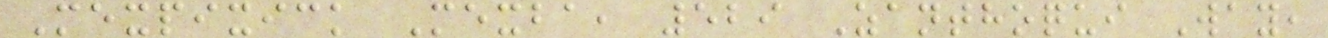Mexpixick Mexba, 529 Zanthoqui Way,
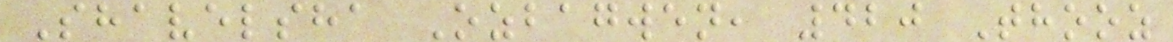Shavelsha Ozbagwen, 420 Thooz
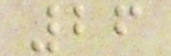26
